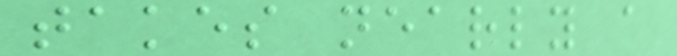takes nearly a
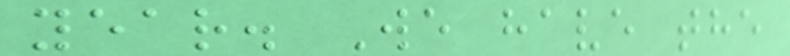year. We have the
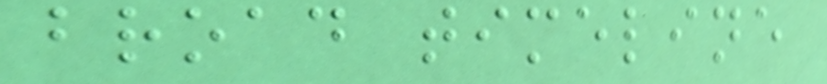broad timeline
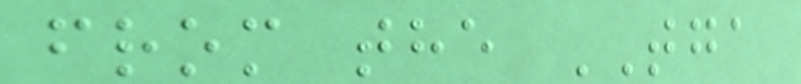from the TGA
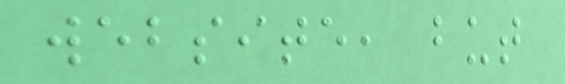website, but
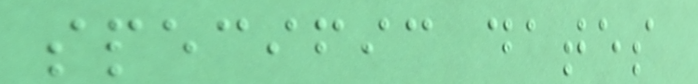specific dates
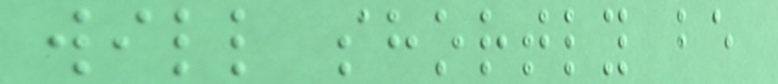will shortly be
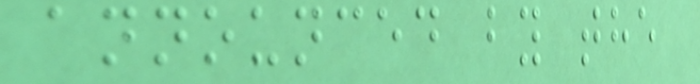announced by the
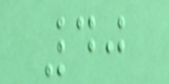40
